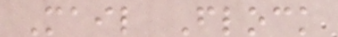Mail Flock
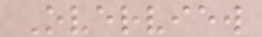Overview
